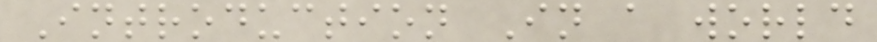Introduction In a world
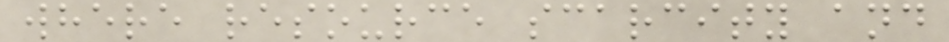where resource scarcity and
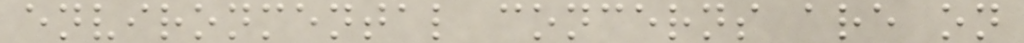environmental concerns are on
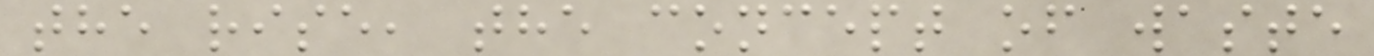the rise, the concept of waste
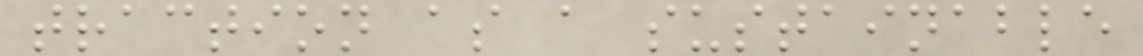traction as a sustainable
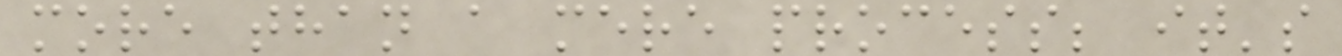more than a mere process; it's
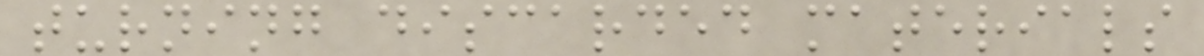turning discarded materials
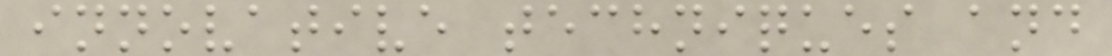innovative techniques and
